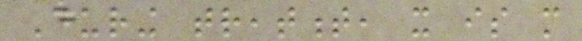During treatment, it is more
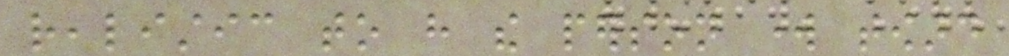realistic to have the person work toward
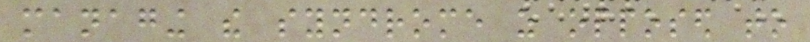managing the syndrome as opposed to
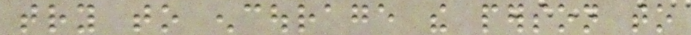try to encourage the person to
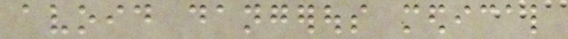avoid dangerous medical
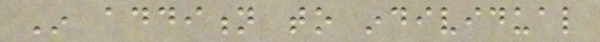In addition to individual
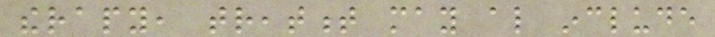therapy, treatment may also include
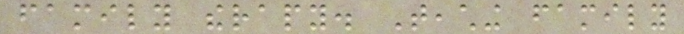family therapy. Teaching family
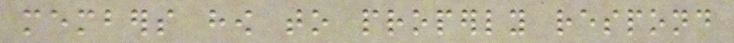members how to properly respond
